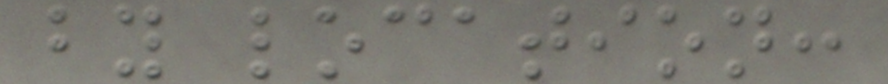by location:
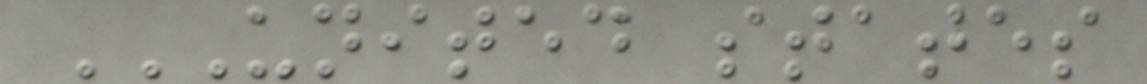UNITED STATES
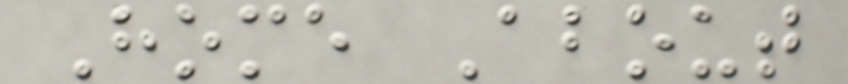Home About
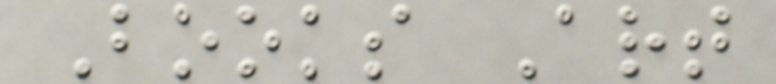Books Art
